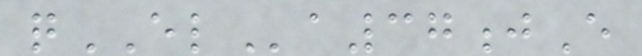qELa37jE
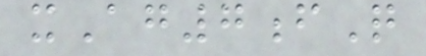xAg7fQ
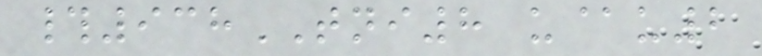#938TNI8 u@u2
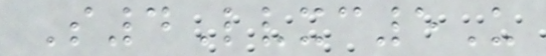S4Lvxc5U
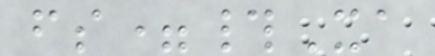fs=#Xa
